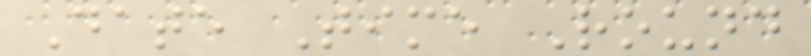Date Time Round
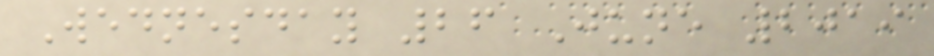Wednesday 26 June 2019
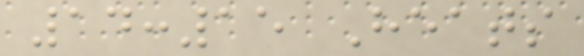14:15 Heats
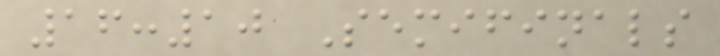16:10 Semifinals
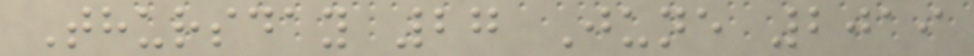Thursday 27 June 2019
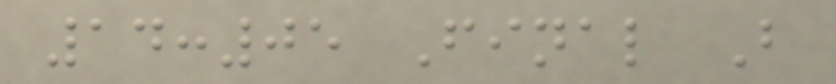14:05 Final B
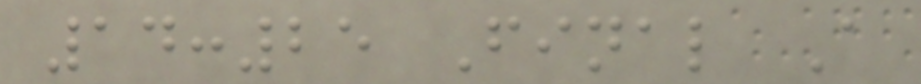14:25 Final A
